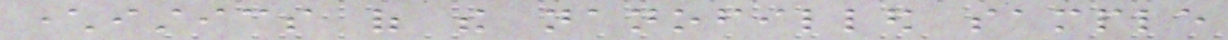characteristics of the nanofilled sample
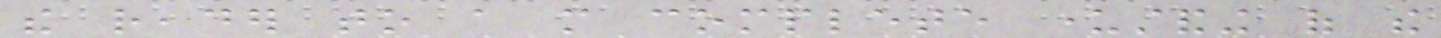the reader to a more complete understanding of the
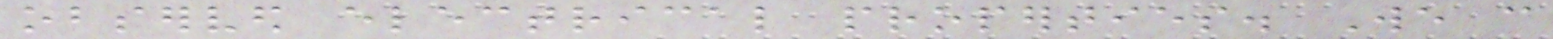observed electrical properties. We can
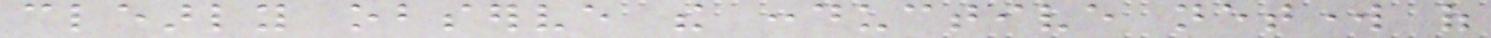clearly observe the conductive network of
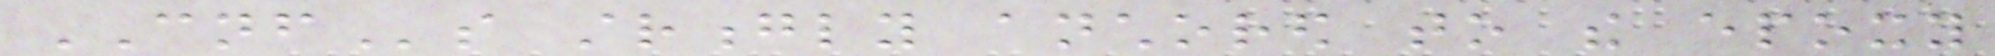CNFs strongly anchored to the epoxy
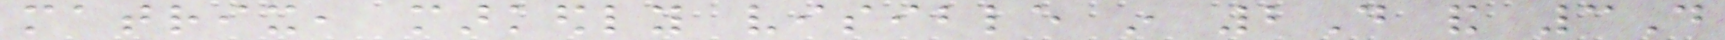matrix, markedly visible in 2D and 3D
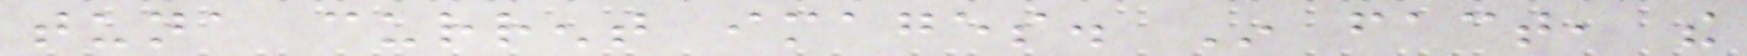tuna current images. In fact, the
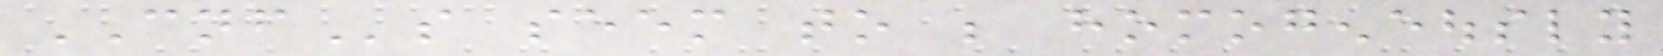CNFs seem to be homogeneously
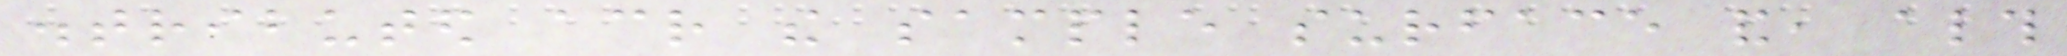distributed across the sample surface and, although
